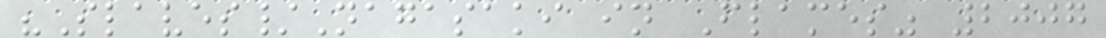"Slaves/Nagasaki in Flames" 2007
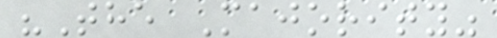"The Majority"
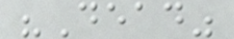"Dead"
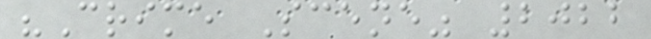"Crime Scene" 2022
